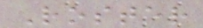Roster
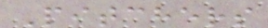Pitchers
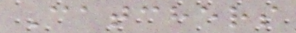Catchers
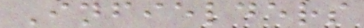Infielders
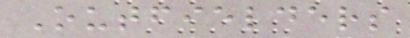Outfielders
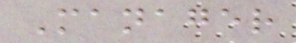Manager
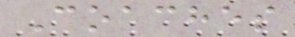Coaches
